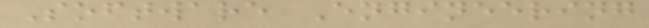Software Engineering
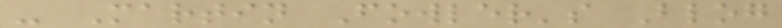- Martin Fowler's Blog
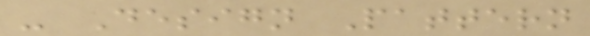- Design Pattern
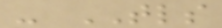- TLS
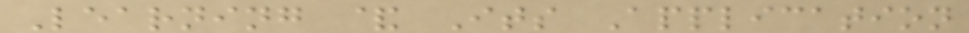Learning & Its Application
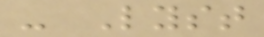- Lyst
